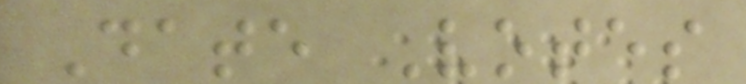Date Votes
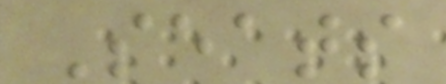Seats
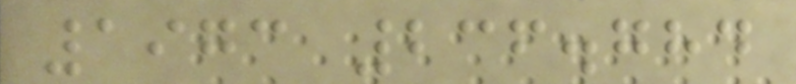1973 236.784
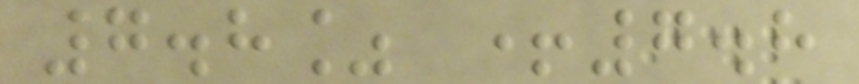7.8% +7.8
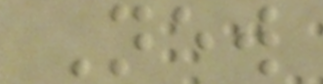New
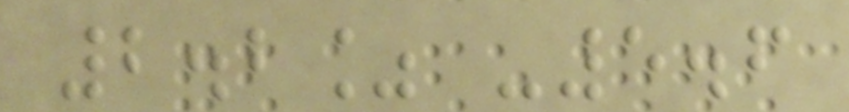2.2% -5.6
